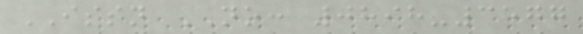ISSN NO: 0898-3577
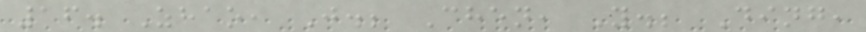16. Zhao, J.; Chen, Y.; Ding,
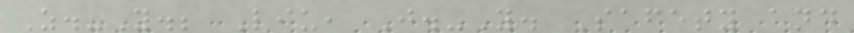Z.-Y.; Liu, J.-Y. Safety and
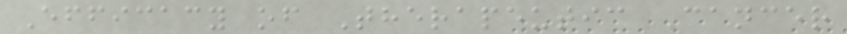Efficacy of Therapeutic Cancer
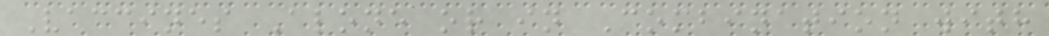Vaccines Alone or in Combination with
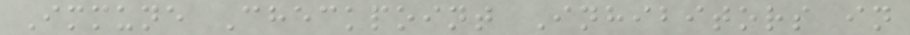Immune Checkpoint Inhibitors in
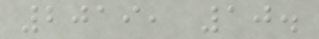2019, 10.
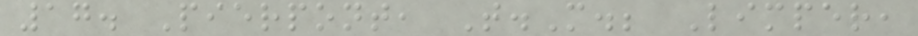17. Pierpont, T.M.; Limper,
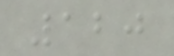120
